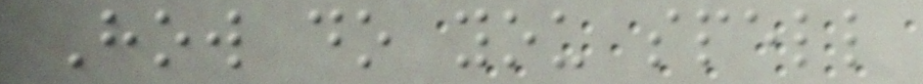How do you spell
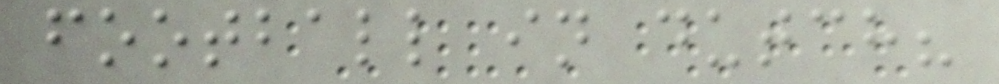football in dutch?
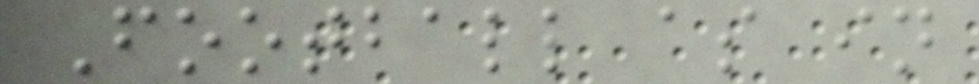Football as in
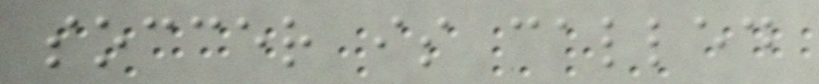soccer is called
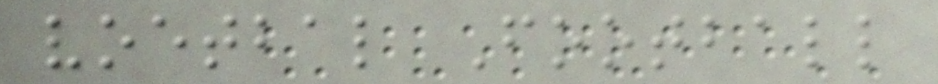voetbal Football
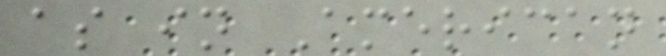as in American
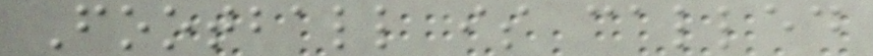Football is called
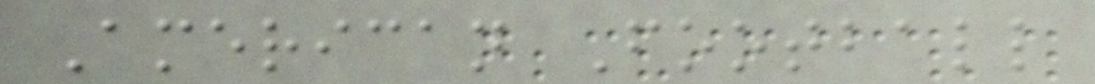American Football
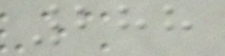288
